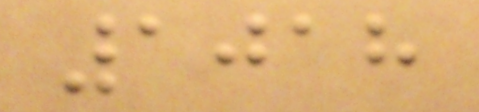1018
